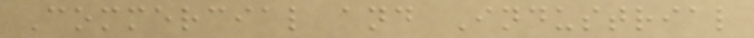Commercial and Industrial
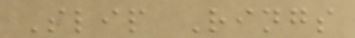Slip Rings
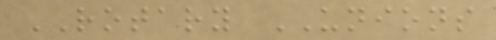ROTARY UNIONS
